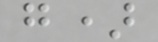g)
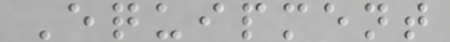Equipment
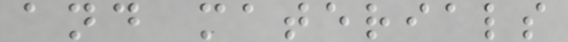and materials
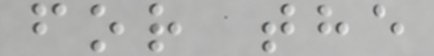for the
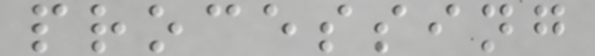processing
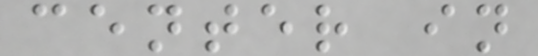center in
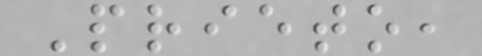Prieto,
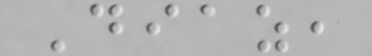Diaz,
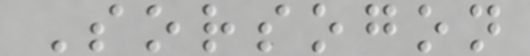Sorsogon
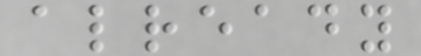already
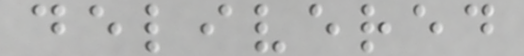delivered
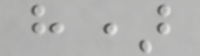h)
